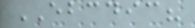EBCDIC?
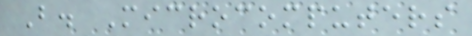B. Microcomputers
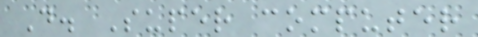D. Super computer
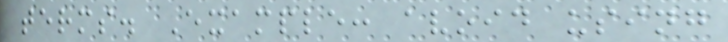terms. Example: avoid using
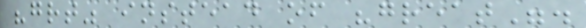"grt" instead of "great".
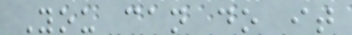You can do it
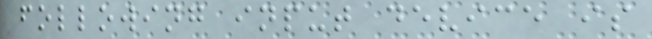following input device is
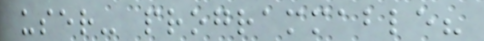user- programmable?
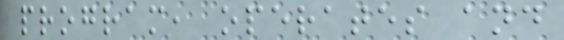program, operates and
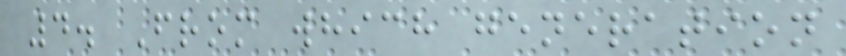4. From which generation
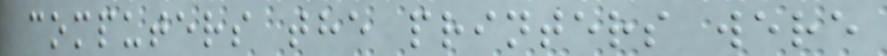computers the printers were
